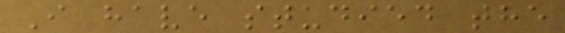I have studied the
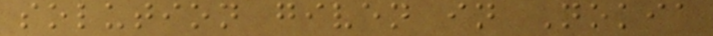solution given in Nokia
